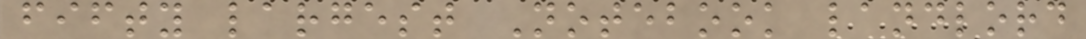fifty largest Notebook landlord
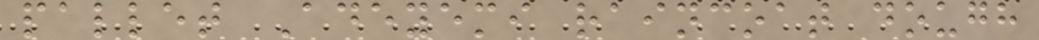pallet Adeyemi raincoat dough
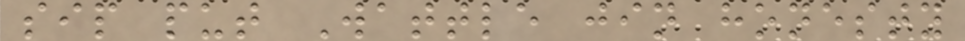sip put Wattle jin honesty
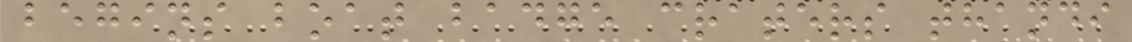begins boat badge craters thandi
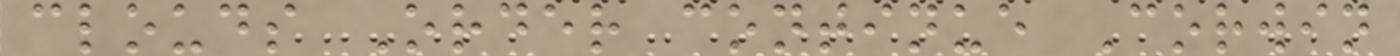clouds Order continue Corwin
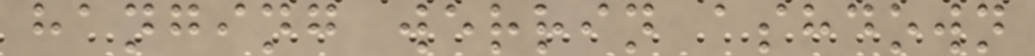hanging werrin ashdown
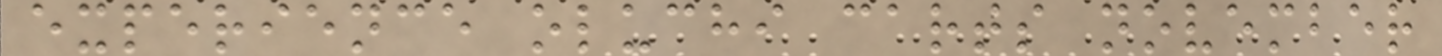experience oluchi carts november
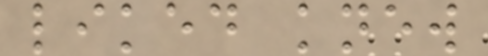liked knew
